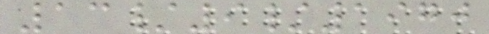13/9/1970
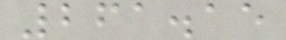261.15
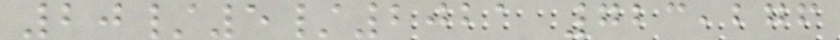20/5/2021 723,276
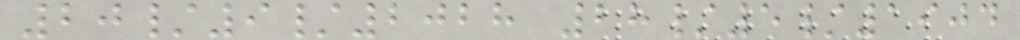20/9/2028 28/5/1904
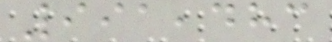991,483
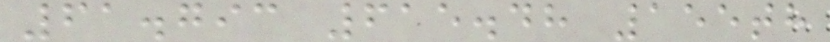61.793 615.48 155th
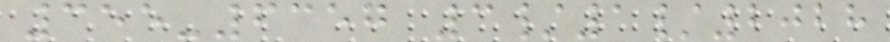355-6357 3/1/2028
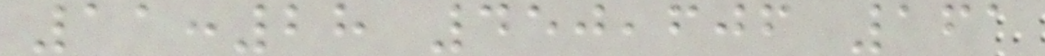11:28 450,606 161
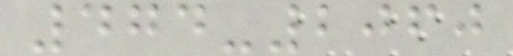474-2060
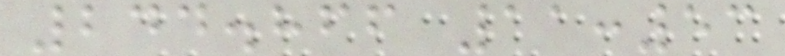244.866 11:53
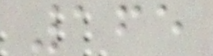165
